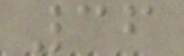36
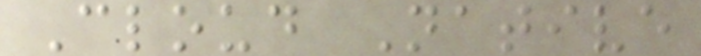Cloud Native
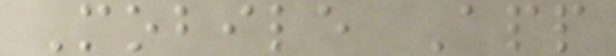Mobile App
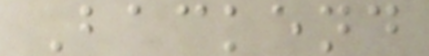Backend
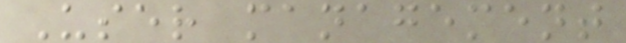User management
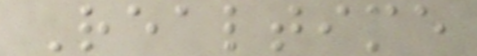Realtime
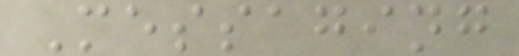Messaging
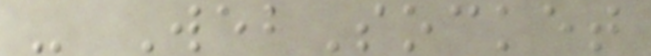- WebSocket
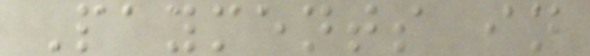Payments in
